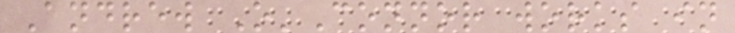Andrew O'Connor works in
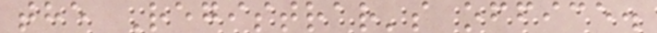the Registrar's office.
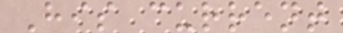His current
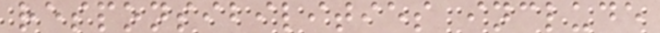responsibilities include
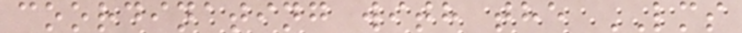coordinating with the LMS
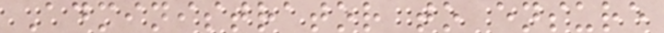Administrator to ensure
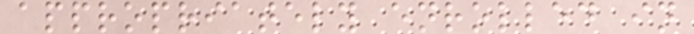appropriately enrolled in
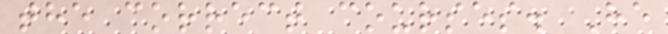the correct courses. He
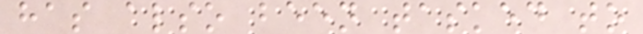has also been tasked to
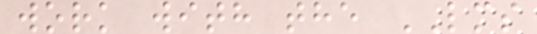work with the LMS
